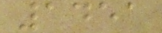1451
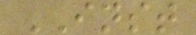INST
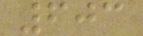603
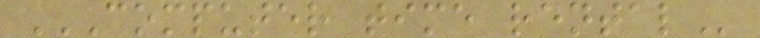COMPUTER TIME RENTAL
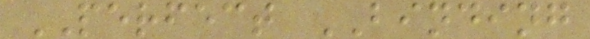PERFECT BINDING
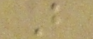B
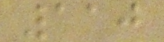110
